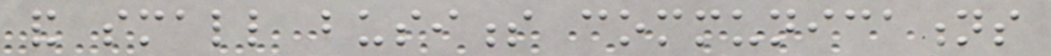and small business communications
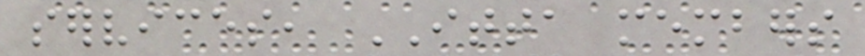services, ITTA members
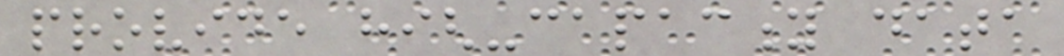provide high-capacity data
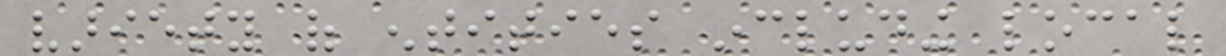variety of entities including local
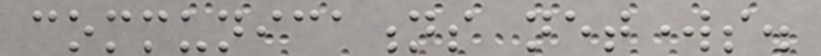communications networks.
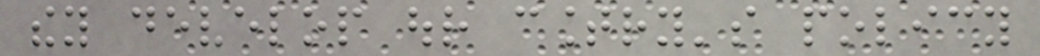they develop our country's policy
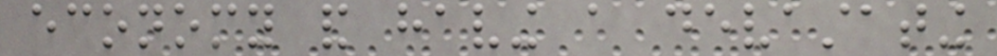economy and having a devastating
